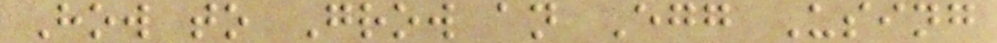How to Grow an Egg Using
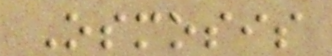Osmosis
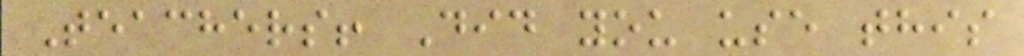Teachers! Did you use this
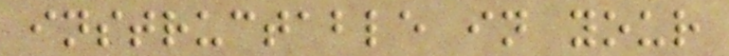instructable in your
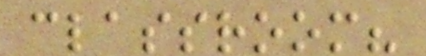classroom?
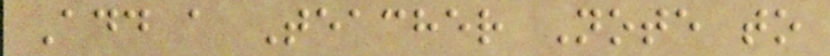Add a Teacher Note to
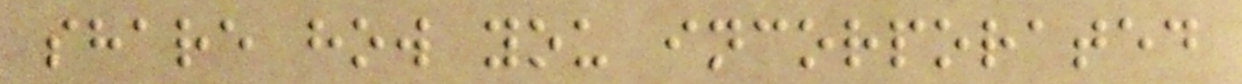share how you incorporated
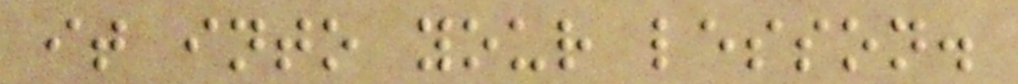it into your lesson.
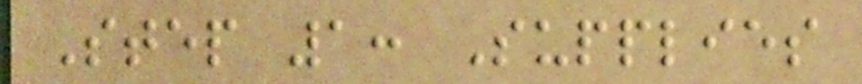Step 1: Supplies
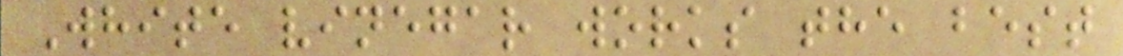White vinegar works the best
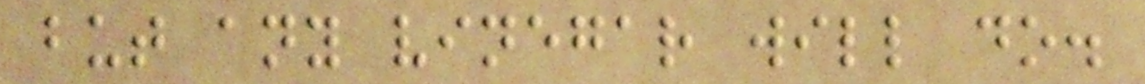but any vinegar will do.
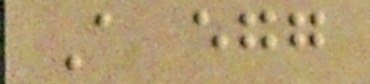A egg
